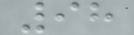98
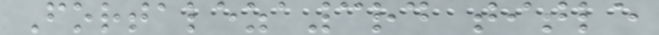Fortaleza3rd title
